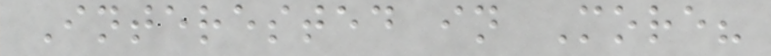Interested in More?
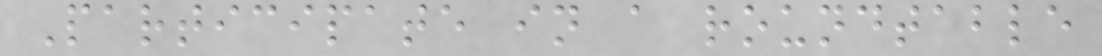Participate in a roundtable
